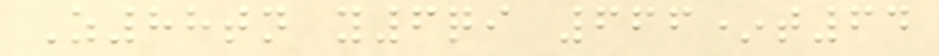Z88tn y6qi 666*t64
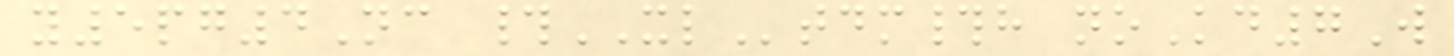y5pg4Nc #XLtdm#h noKd7W
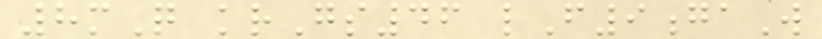8mQ krGs46 lF9gaW
